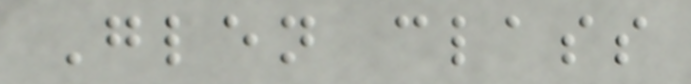Glen class
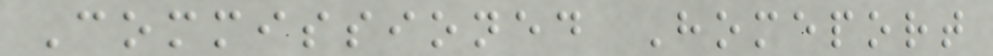Commissioned Homeport
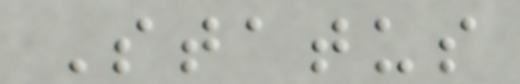Status
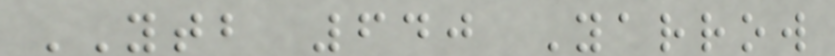YTB 640 Yarrow
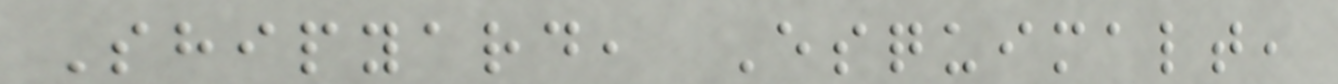Shipyard, Esquimalt,
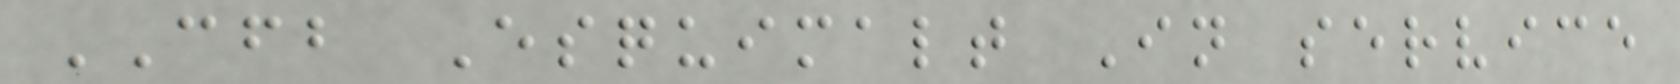CFB Esquimalt In service
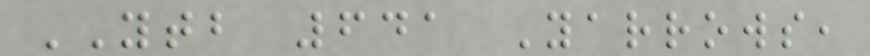YTB 641 Yarrows,
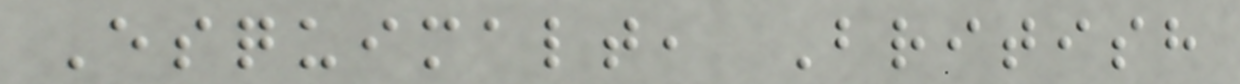Esquimalt, British
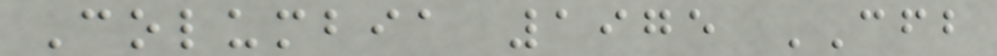Columbia 1975 CFB
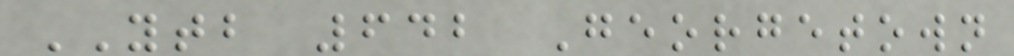YTB 642 Georgetown
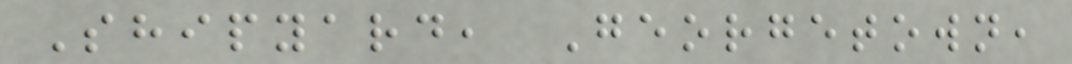Shipyard, Georgetown,
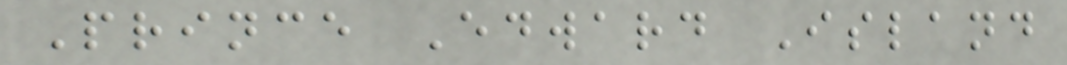Prince Edward Island
